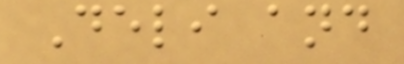Deli and
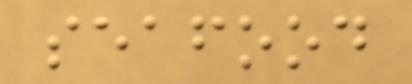seafood
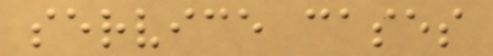service cases
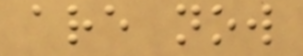are now
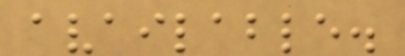available.
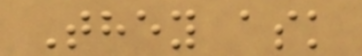They ask
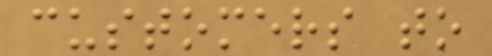customers to
